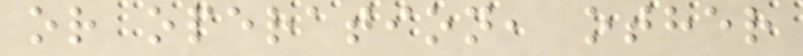or operation, other
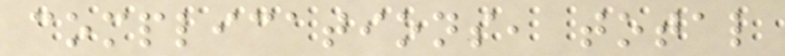complications, total
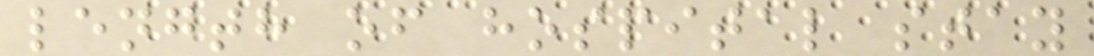length of hospital stay
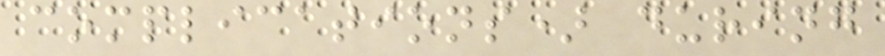complications) during
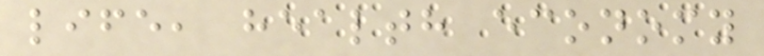life, health economy
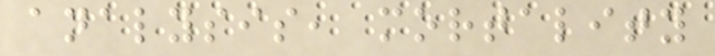analysis, mortality
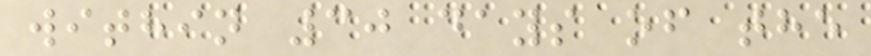within 30 days of the
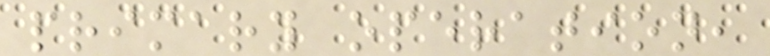primary operation,
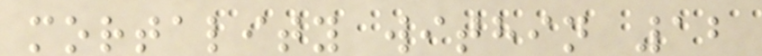mortality within 12
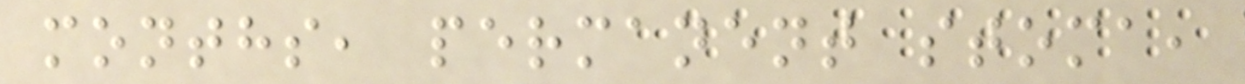months, permanent stoma,
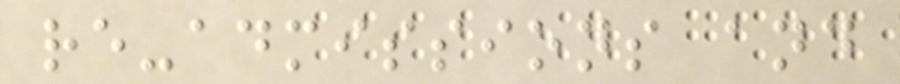re-admissions and
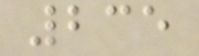235
